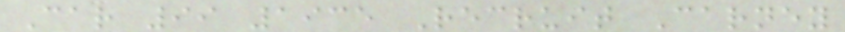Car 99 1935 Recruit Carney
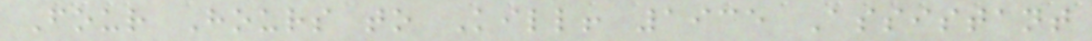Four Hours to Kill! 1935 Assistant
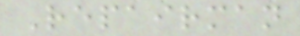Repairman
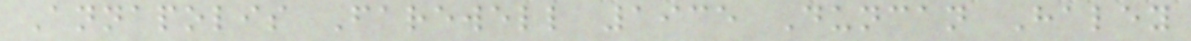Annapolis Farewell 1935 Duncan Haley
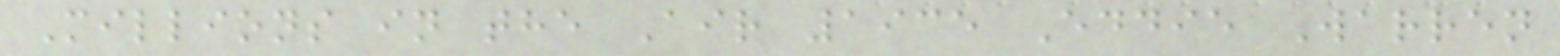Millions in the Air 1935 Eddie Warren
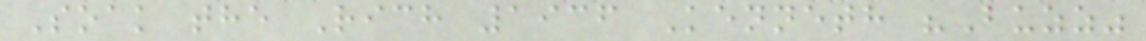Soak the Rich 1936 Kenneth "Buzz"
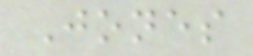Jones
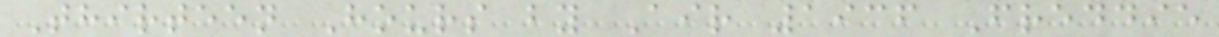Thirteen Hours by Air 1936 Freddie
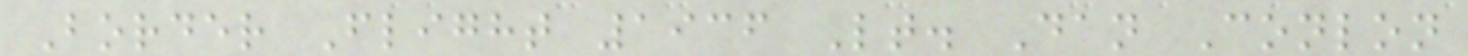Border Flight 1936 Lt. Dan Conlon
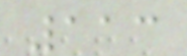113
